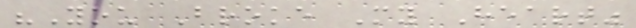"You Broke My Heart"
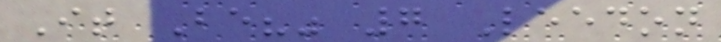It Be?" 7 Leedon
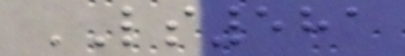LS581
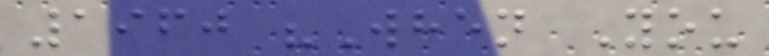1960 "When You
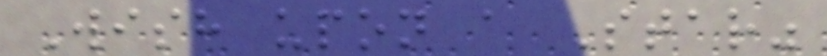Wish upon a Star"
